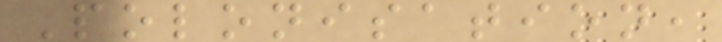Polonisation,
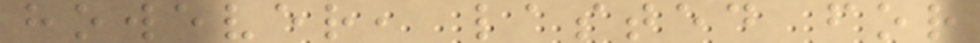however, lasted for
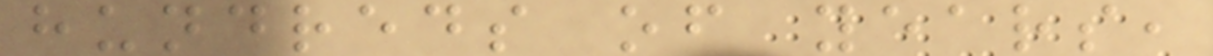hundreds of years,
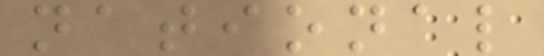national
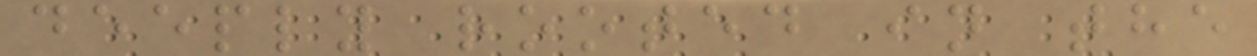deeply rooted in the
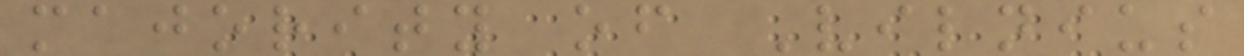majority of Vilnius
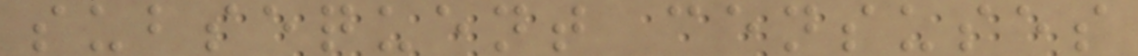subsequent censuses
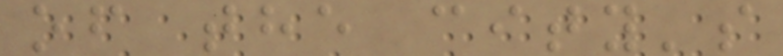of the city's
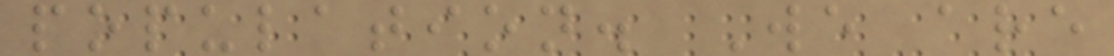population. We are
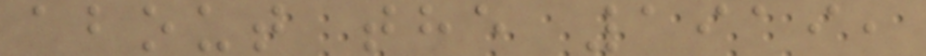about the 1919,
